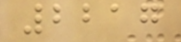2217
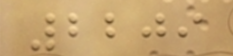2209
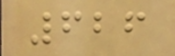626
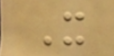X
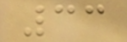33
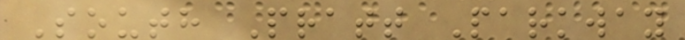South Pratt Parkway
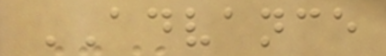ADVANCE
